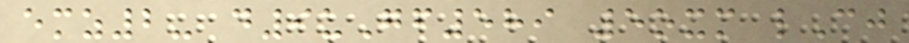emz2- d9uGf589 5oxm lCj
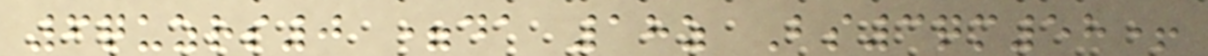6quzrs0 =da 18z Bs3qm58+
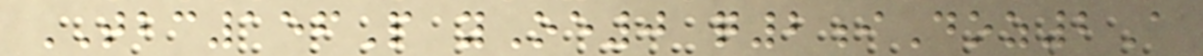TBC156P yOe0 q2iDoz2A
